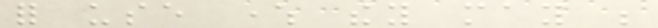for use where they may be
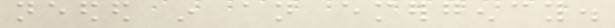needed in an emergency.
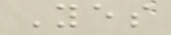Yes
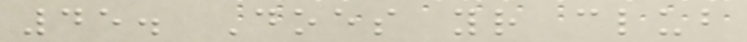45. Does your club
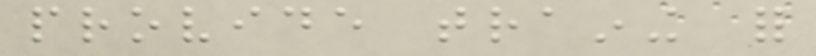provide training for
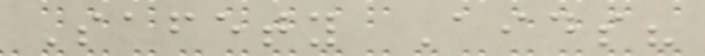Safety Aids?
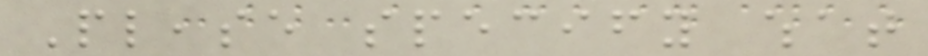Please specify what
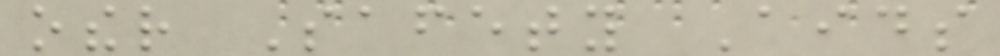other Safety Aids
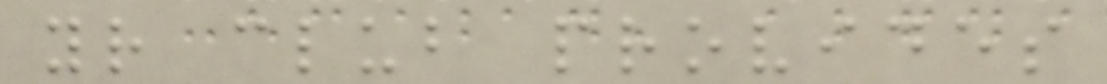your club provides
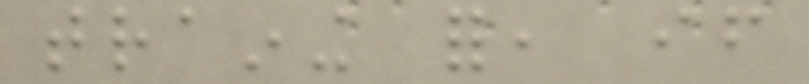training for, if
